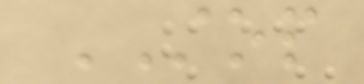STOP
